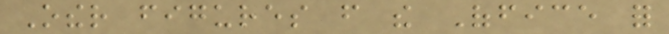Other figures from the Office for
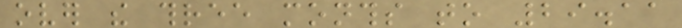over the three months to 29.11
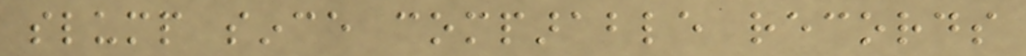slump since comparable records
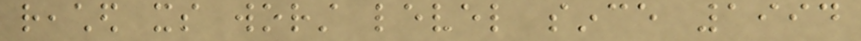reached its worst level since 1994
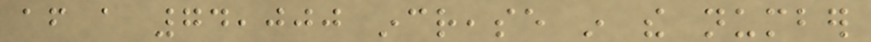after a 74,000 increase in the number
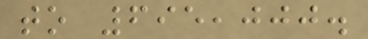to 695,000.
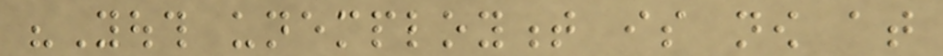"Youth unemployment is now at
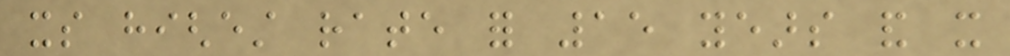its highest rate for 15 years and it
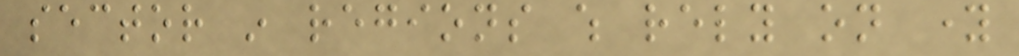sector in regions which rely on young
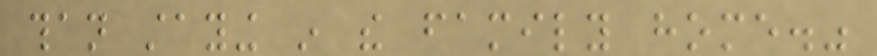than staying in the family home."
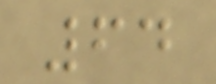64
